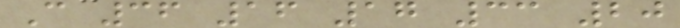C 36 16 17 33 20
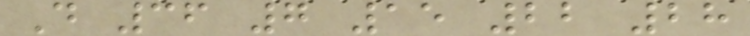D 36 7 15 22 28
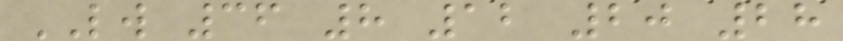LW 36 8 12 20 28
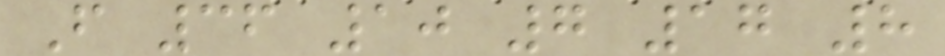F 36 10 7 17 8
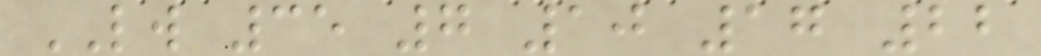LW 35 7 10 17 22
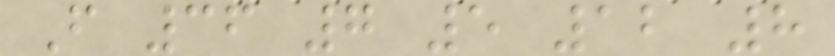F 36 7 5 12 8
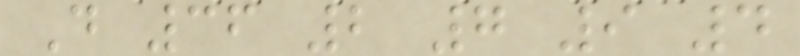D 36 2 7 9 4
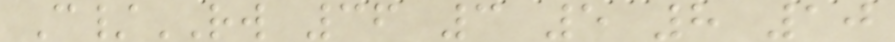C/RW 36 3 5 8 10
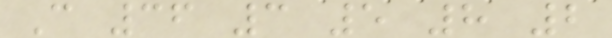C 36 3 5 8 2
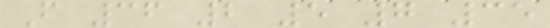F 36 2 5 7 35
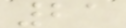21
